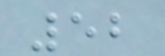52
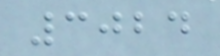3024
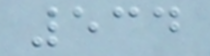534
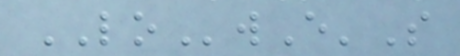LOwE'S
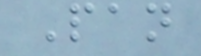Pan
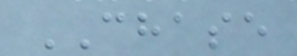CHASE
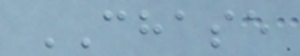CHASE
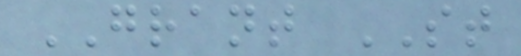GRANT ST
